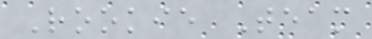Rookie Team
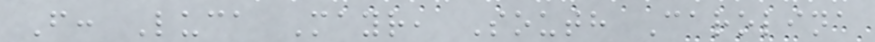F: Luca Mayr, South Carolina
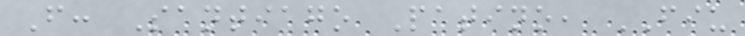F: Santiago Patino, FIU
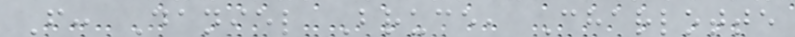F: Daniel Bruce, Charlotte
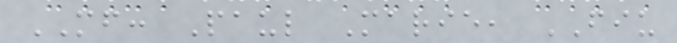MF: Paul Marie, FIU
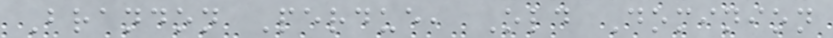Brandon Perdue, Old Dominion
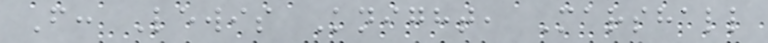F: Lewis Knight, Marshall
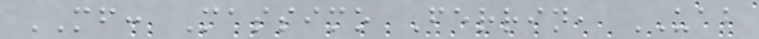MF: Massimo Ferrin, UAB
